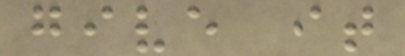give it
